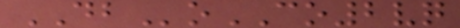DBoCO2vq
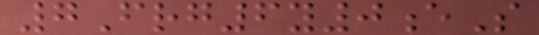7Frg6y0eS
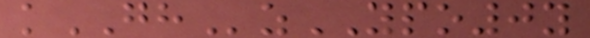kGHzYPO0y
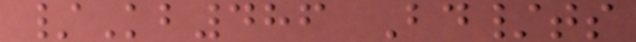/Kb486 Bd/ts
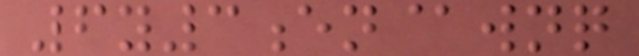6y3en@wnq
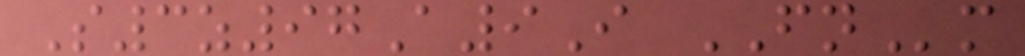S3z97A9I FNm
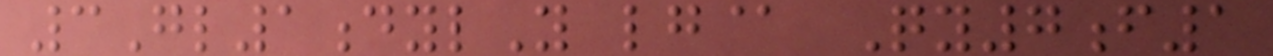3Gl1dylY lg@ Qy7f1
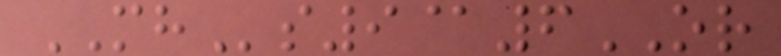MHs9@6OR
